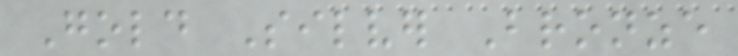Gold Silver Bronze
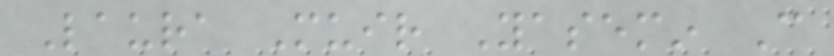Laura Muir Yasemin Can
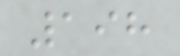198
